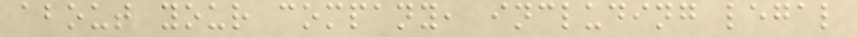about your company, including legal
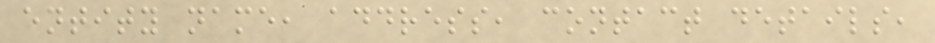entity name, address, contact details,
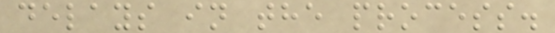delays in the process.
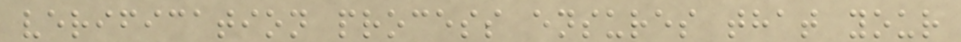verification process ensures that your
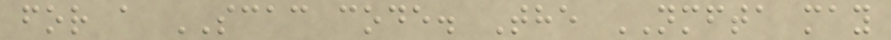for a SCAC code. The NMFTA may
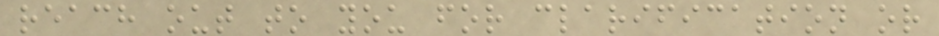reach out to you for clarification or
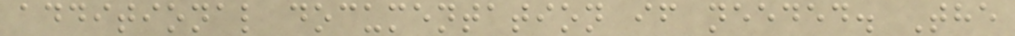additional documentation if needed. The
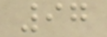97
